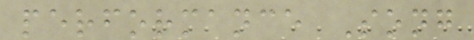performance Song
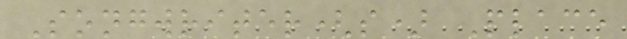Songwriter(s) Place
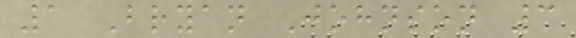1 Bryan Johnson 3
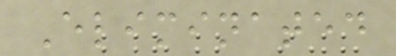Eliminated
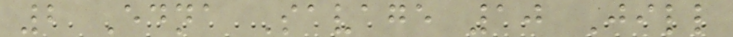2 Edna Savage 10 Jill
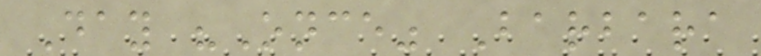Day "Once" Barbara
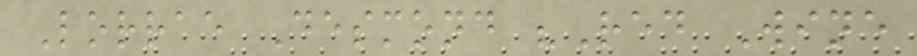Lorrae Desmond "Red Wine
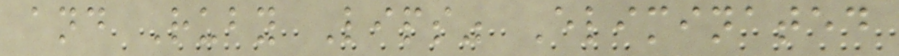and Ruby Lips" Eliminated
